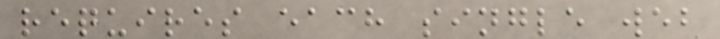requires each single web
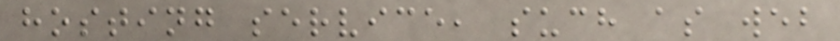hosting service, such as web
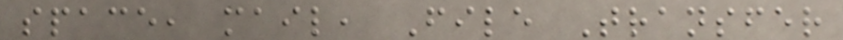space, mail, File Transfer
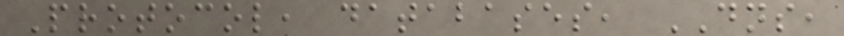Protocol, databases, DNS,
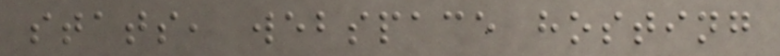stats, webspace hosting
